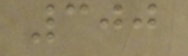300
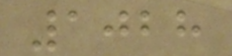1028
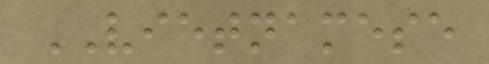VIETNAMESE
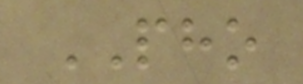PHO
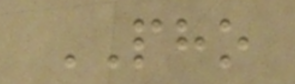PHO
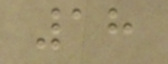18
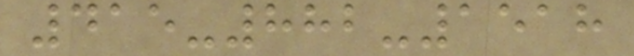415-882-1518
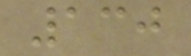130
